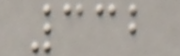332
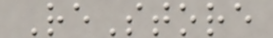ReStore
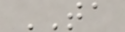TA
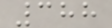388
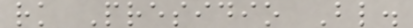rk Presidio Bl.
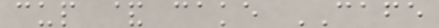cup & cake CAFE
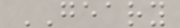GEARY
